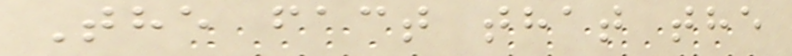The fact that the
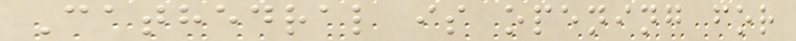Cathedral is opening for
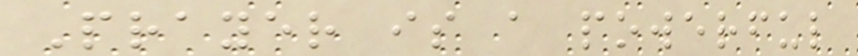Prayer is a powerful
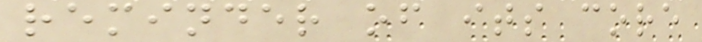reminder of its core
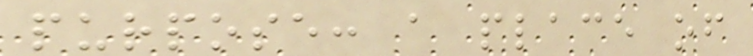purpose: a place of
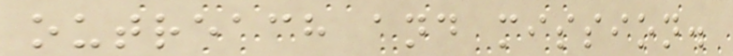outreach and mission.
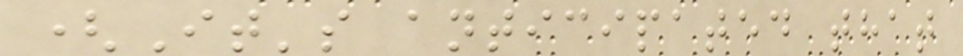(It's anticipated that
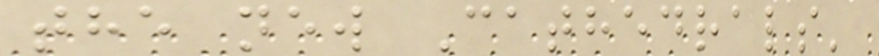the new Cathedrals'
